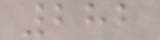282
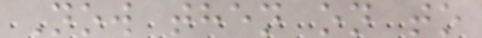Now then on to
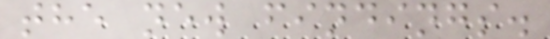the new findings.
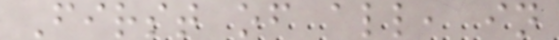First of all, in
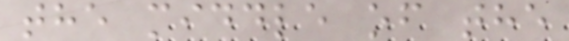the middle of the
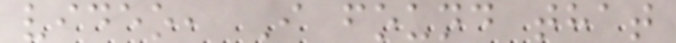video, I found that
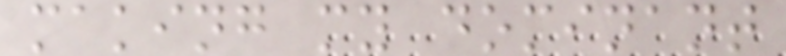making my dominant
